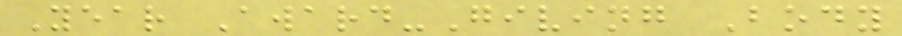Year Award-Giving Body
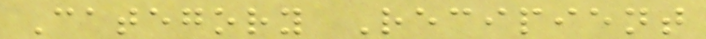Category Recipient
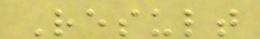Result
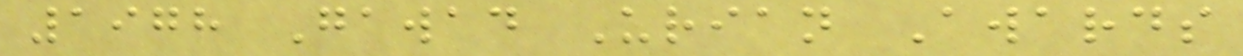1978 Gawad Urian Awards
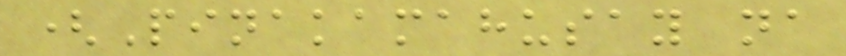(Pinakamahusay na
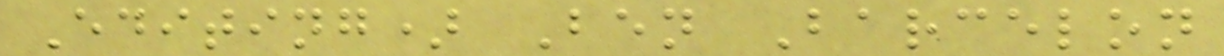Editing) Ben Barcelon
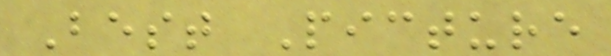Best Picture
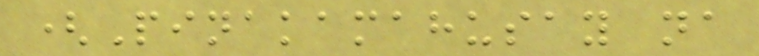(Pinakamahusay na
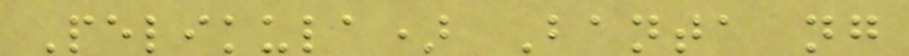Pelikula) Banta ng
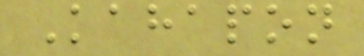Kahapon
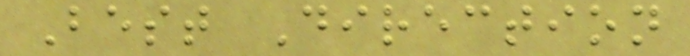Best Direction
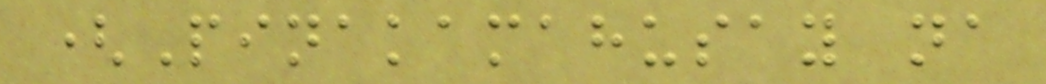(Pinakamahusay na
